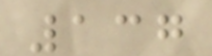137
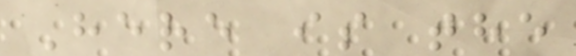Here is the
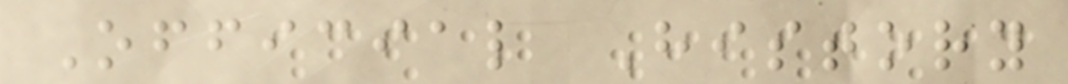Official History
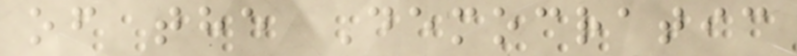of the Democratic
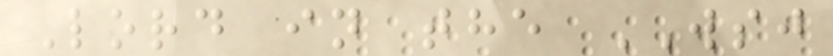Lord in the WSJ
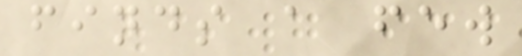finds a few
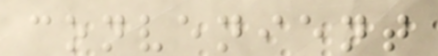convenient
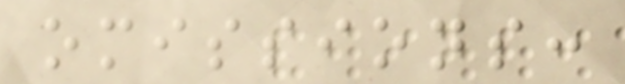omissions:
